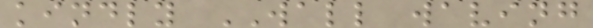kindly WALL waving
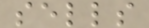sells
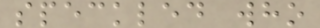speckled who
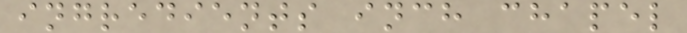ingredients inch chapel
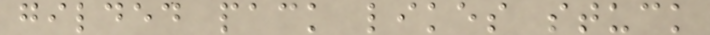gilded pack likes stuck
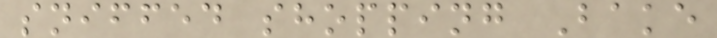sniffed shopping Bake
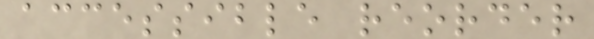accessible reorder
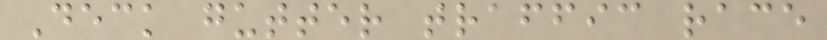Deck gutter traffic race
